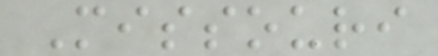Missouri
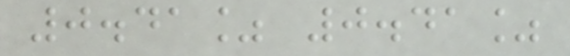0.41% 0.41%
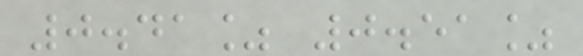0.41% 0.51%
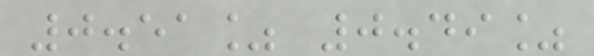0.51% 0.49%
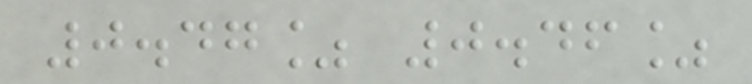0.47% 0.46%
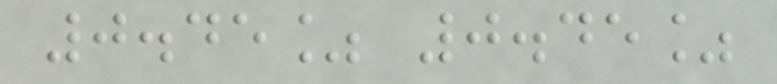0.45% 0.45%
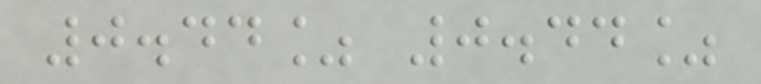0.44% 0.44%
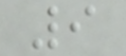9
